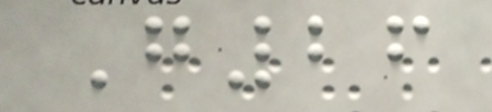G26
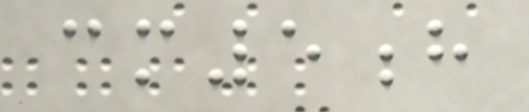cm5h
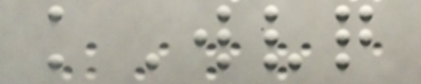kWvq
